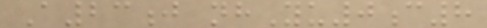A23j nhYu0c8
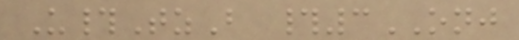U#TzB #3ONJ
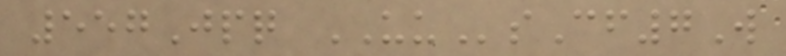557Jpq UUsCf7W
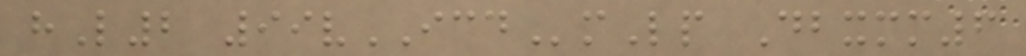hL2 99vICDmLp Dbxmm6
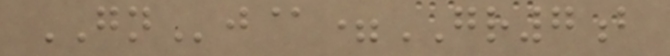GNj@=GR7b
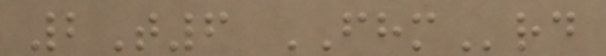2T6 FHMrd
